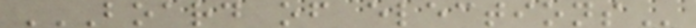BOARD OF ELECTIONS
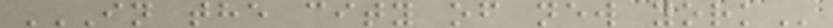IN THE CITY OF NEW YORK
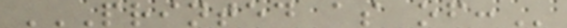PRINTED AS OF:
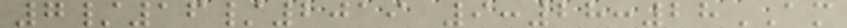7/16/2019 9:28:28AM
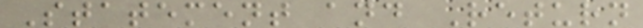Statement and Return
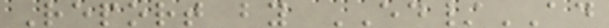Report by ED/AD
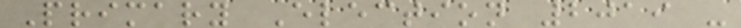Primary Election 2019 -
